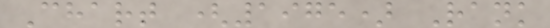Chart (1975) Rank
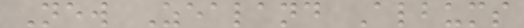New Zealand Albums
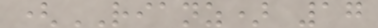(RIANZ) 17
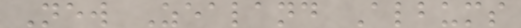New Zealand Albums
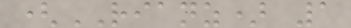(RIANZ) 1
